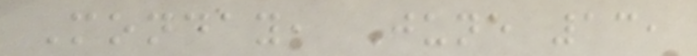Monday, June 13,
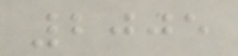2005
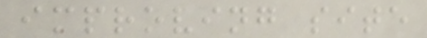improving site
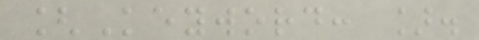[Keyword: ].
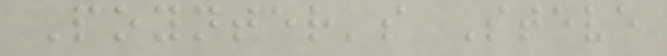Poynter's Steve
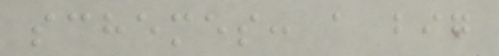schemes: a big
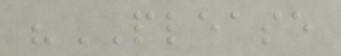"PLEASE
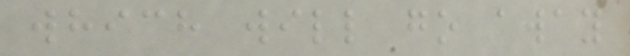which will go away
